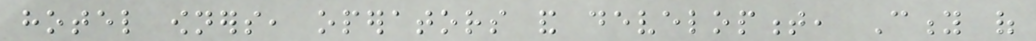hotel owners, operators and development, City of
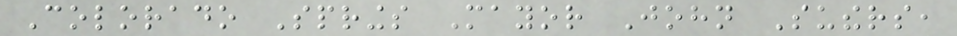Colorado Springs Mayor John Suthers,
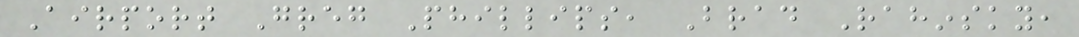Airport Greg Phillips, Brad Rahinsky,
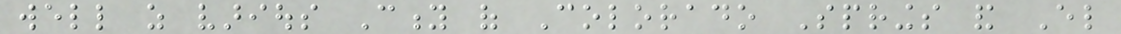well as various City of Colorado Springs and El
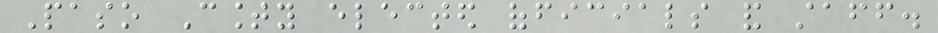Paso County elected officials and staff.
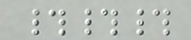###
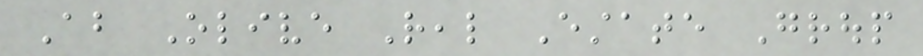About Olive Real Estate Group
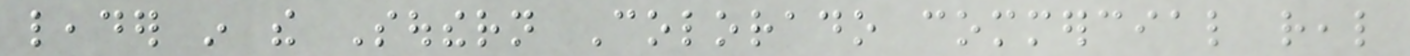leader in the Southern Colorado commercial real
